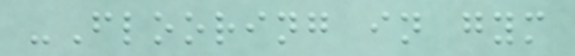-Flooring in gym
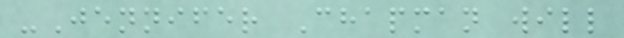-Jennifer Chapman will
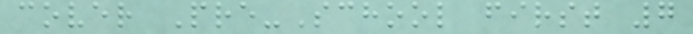cover Pre-School first 7
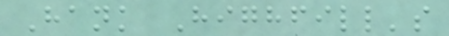Hank Highfill's
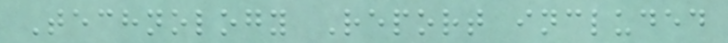Technology Report included
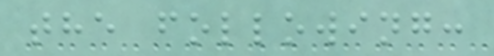the following:
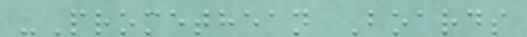-Promethean Boards
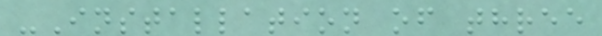-Installation of three
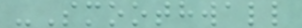-Smoothwall
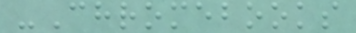-Chromebooks
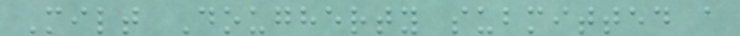Milt Dougherty submitted a
